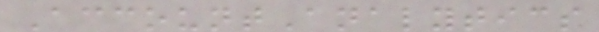AccountAnalytics
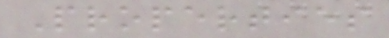Properties
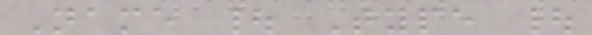Name | Type |
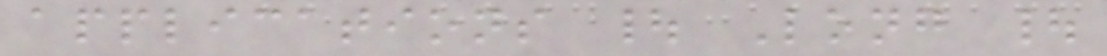applications | Long |
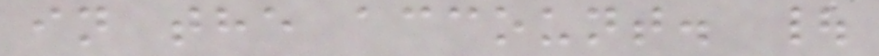in the account. |
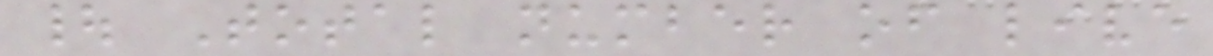| Total number of live
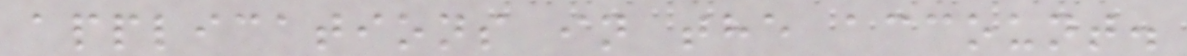applications in the account.
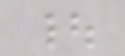|
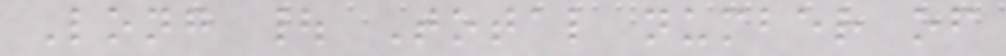Long | Total number of
